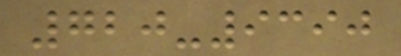720-9390
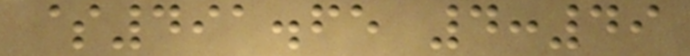$491.65 4:49
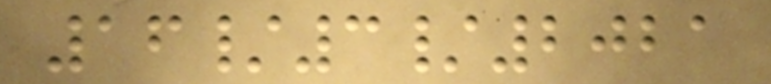16/3/2021
